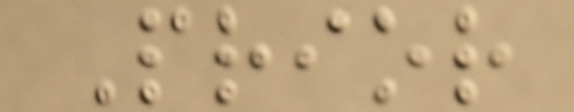Prior
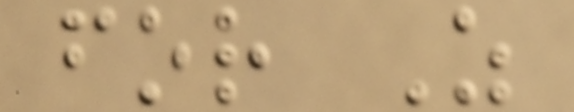for Z
